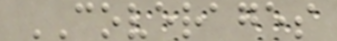COVERAGES
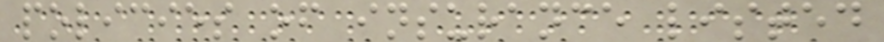policies of insurance listed
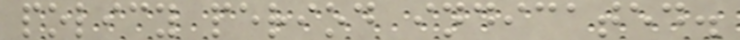policy period indicated.
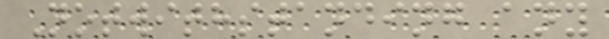Notwithstanding any
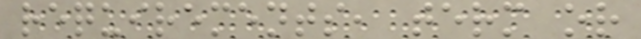requirements, term or
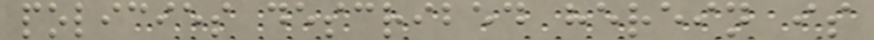policies described herein is
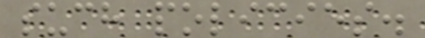such policies.
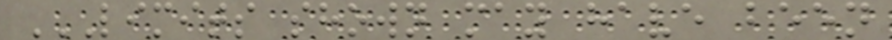LIMITS SHOWN MAY HAVE BEEN
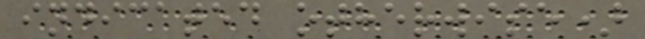indicated otherwise)
